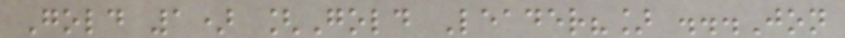Gold 1) [Gold Leader?] ...Jon
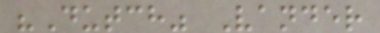"Dutch" Vander
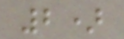2)
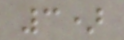3)
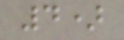4)
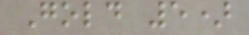Gold 5)
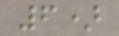6)
